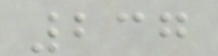237
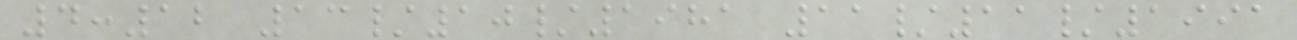4:12 13/10/1981 11/11/1991
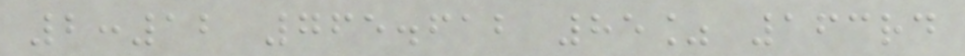2:12 765.612 85% 163rd
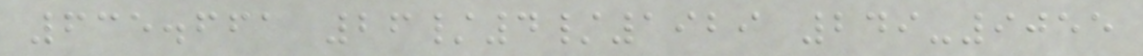635.661 26/4/1929 249-9055
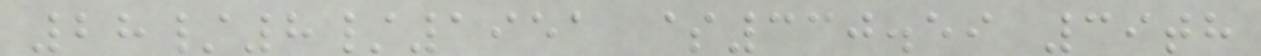28/8/1951 $330.59 39th
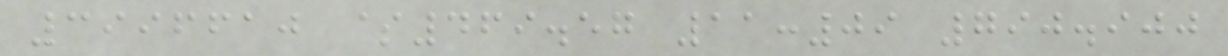3996610 $469.57 11:09 790.900
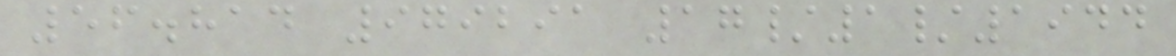56.814 979291 17/1/1944
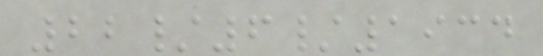22/6/1934
